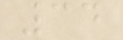34
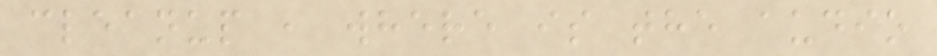cleanup , where is the audio
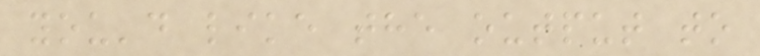you'd like the output to
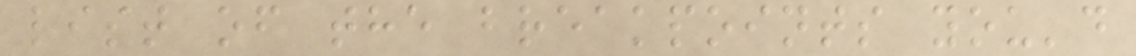list of the breakpoints you'd
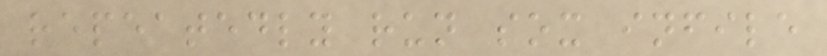repeatedly run sox infile
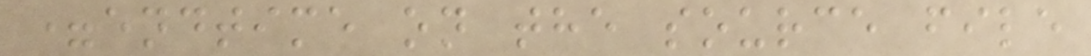=endtime on the source file
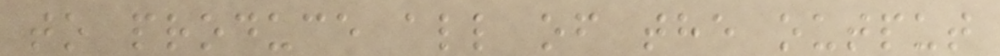to produce all of the output
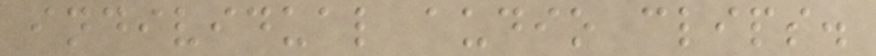individual audio clips.
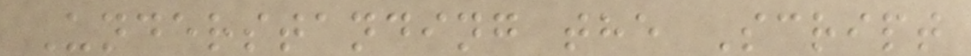Understanding the Script
